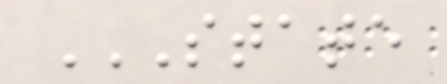STATE
